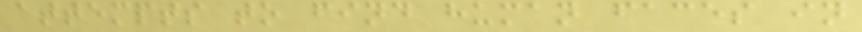attempts to find human faces in
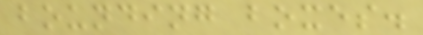bounding boxes.
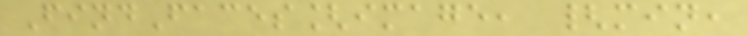FindFaces[image, {min,
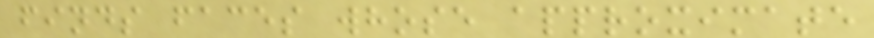finds faces whose approximate
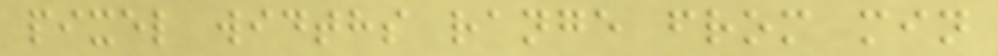pixel widths range from min
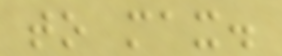to max.
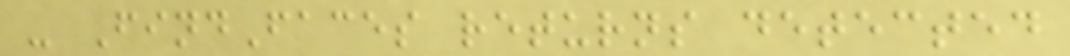- FindFaces returns detected
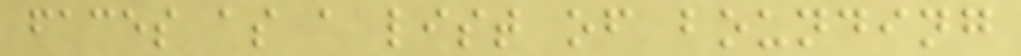faces as a list of bounding
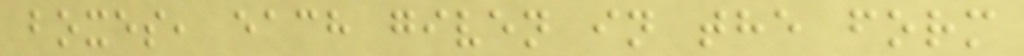boxes, each given in the form
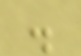.
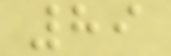89
